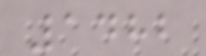1482
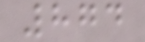874
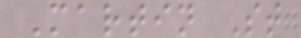Martin St
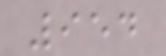954
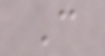C
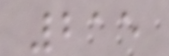215
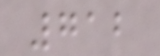712
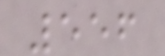556
